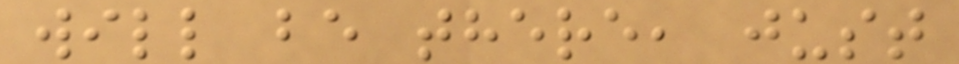will be there, just
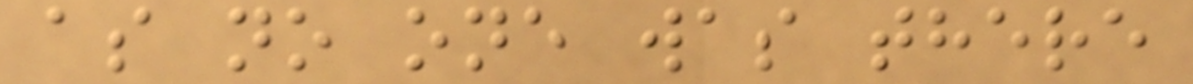as no one was there
